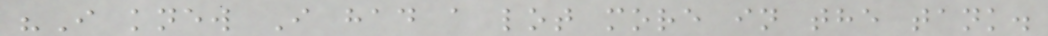"I knew I had a lot more in the tank.
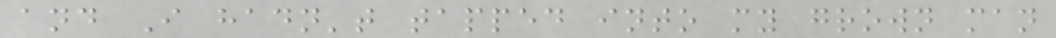and I hadn't tapped into my grown man
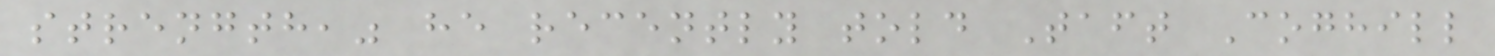strength," he recently told Taft Coghill
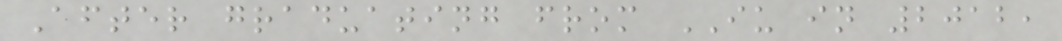After graduating from IU in 2012,
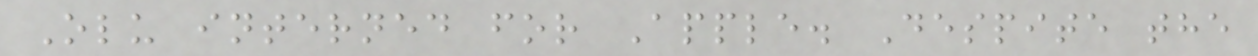Olu interned for Apple. Despite the
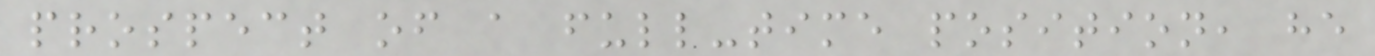prospect of a full-time position, he
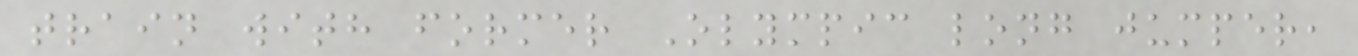train with former Olympic long jumper,
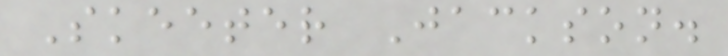Skeeter Jackson.
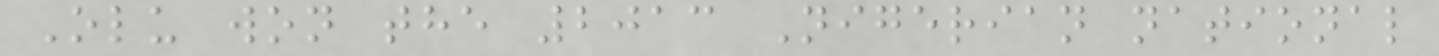Olu won the 2013 Nigerian national
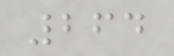264
